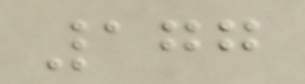177
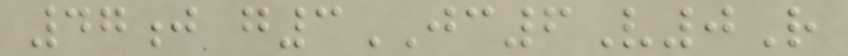47j g3JC6V0R
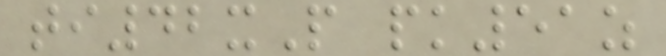ti42xP pk51z
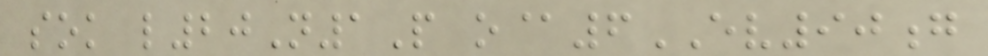sok l20N1P o@6EV90g
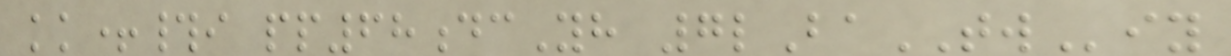kk+#i pp68dcYh 7lBaTWiy
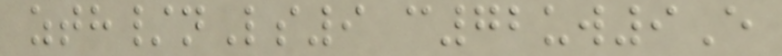zth/nLs9 c72uw9E
